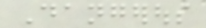Dangerous
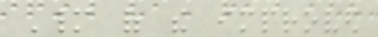Many of the improved
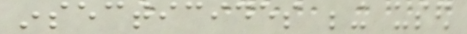insecticides being used
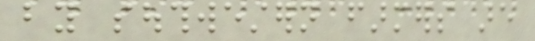by southwestern farmers are
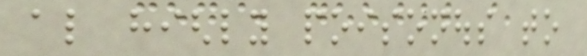also highly poisonous to
